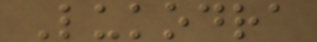Lukodra
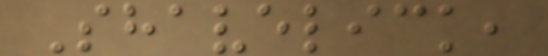Shavelick,
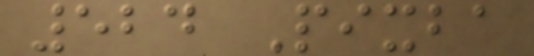524 Pixba
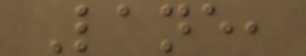Lane,
